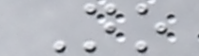No
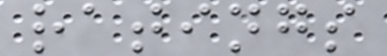ratings
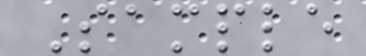Sample
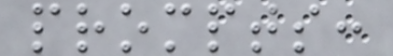prompts:
